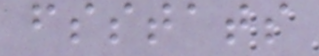fsstats
